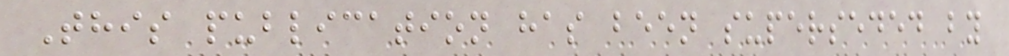This publication has been superseded by
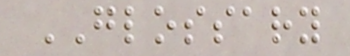GLOSSARY
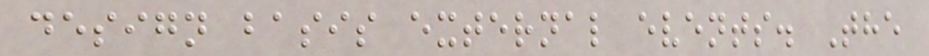design basis external events. The
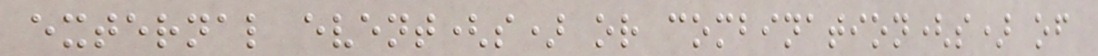external event(s) or combination(s) of
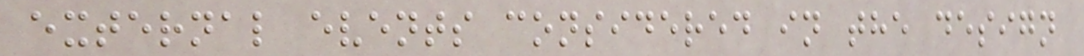external events considered in the design
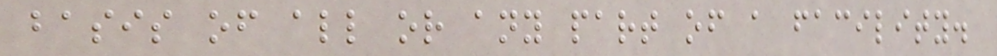basis of all or any part of a facility.
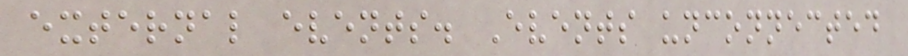external events. Events unconnected
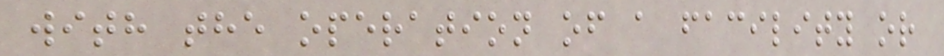with the operation of a facility or
